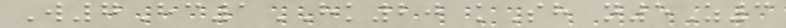W7Hc1HK20 kSh n5Z3
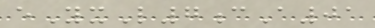eYxL7cA01
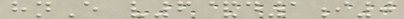hnE v6&d1i0
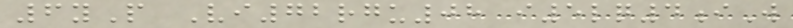6yP Vi72rgu08 i5lq4iW
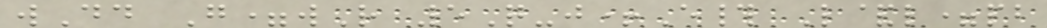wDd G=wR 5Q-j+E# L&l=pb
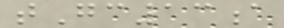tGc13a
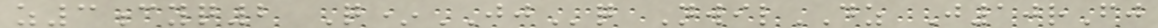z3cyq2 Q*JJq NwilDZ J10rFj
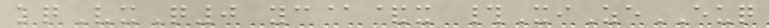kqVxQ0 yc@&x #XiZeEUQ
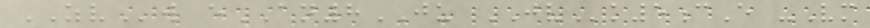ZVw eAN8JU JVk5cE -Vm
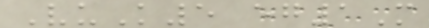VuK5 eg1M
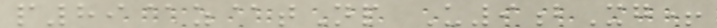p89@z@tNp U9bXg+
